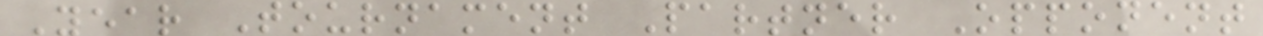Year Tournament Partner Opponent
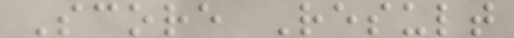Score Result
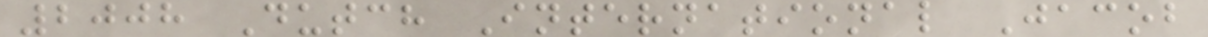2008 Dutch International Jacob
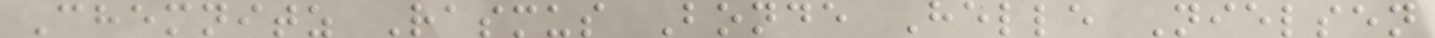Chemnitz Rasmus Bonde Helle Nielsen
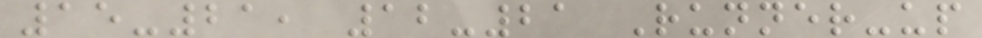15-21, 12-21 Runner-up
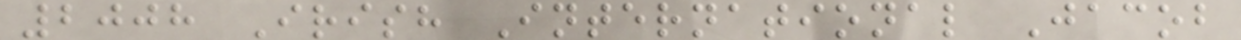2008 Irish International Jacob
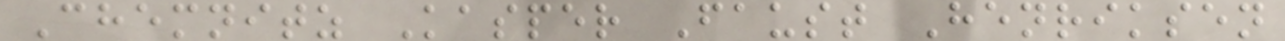Chemnitz Kasper Faust Henriksen
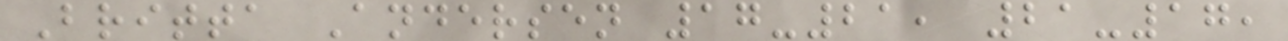Britta Andersen 17-21, 21-17,
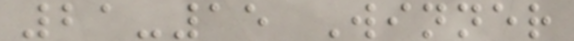21-15 Winner
